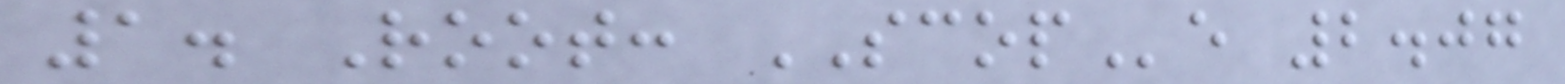1. Root: SCOPe 2.07
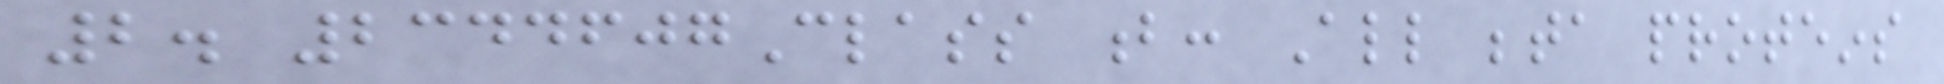2. 2344607Class b: All beta proteins
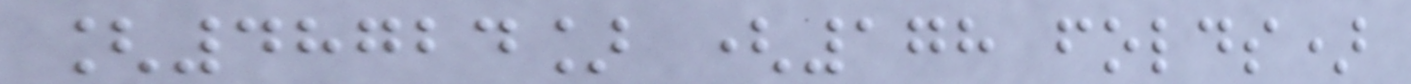[48724] (178 folds)
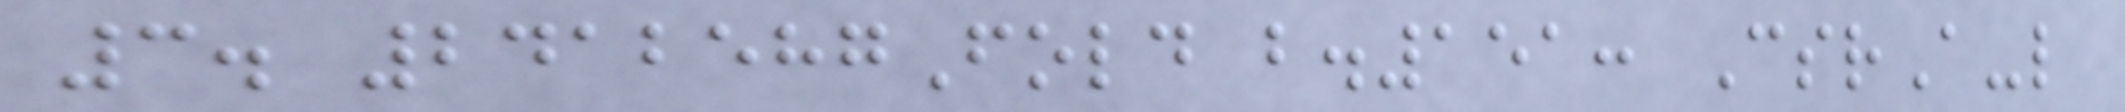3. 2412587Fold b.151: CsrA-like
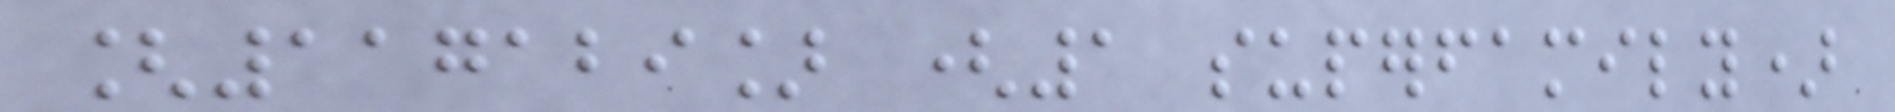[117129] (1 superfamily)
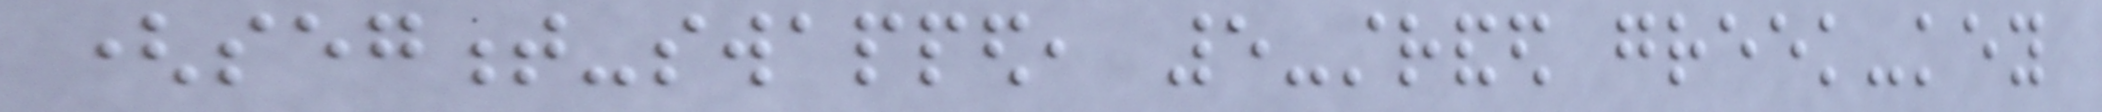(segment-swapped, 5-stranded greek-key
